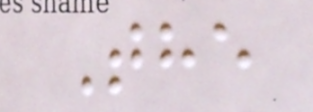The
